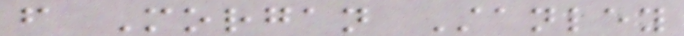from Morgan Stanley
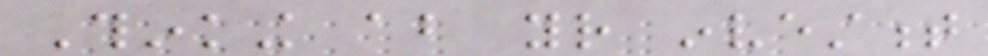Thinking about your investment
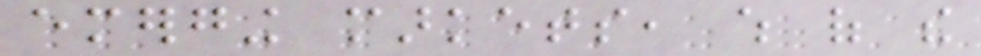emerging markets, which of the
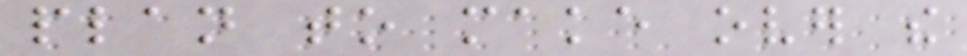plan to make over the
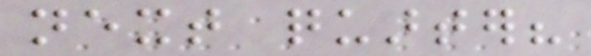next quarter?
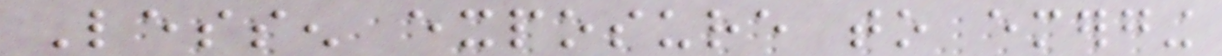Lessen exposure to emerging
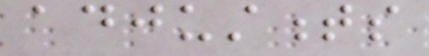adjustments
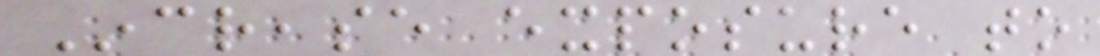Increase exposure to
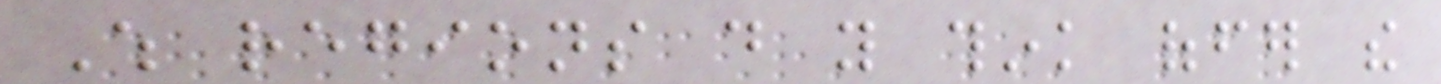Which regions do you think offer the
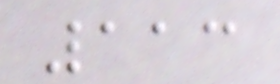113
